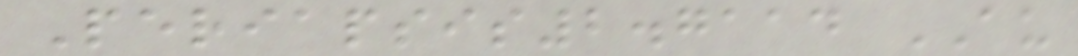Periapsis2.7114 AU
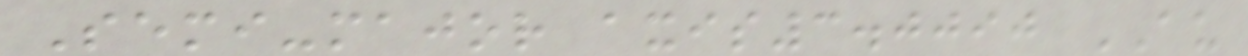Semi-major axis3.0090 AU
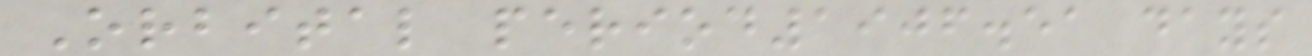Orbital period1906.51 days
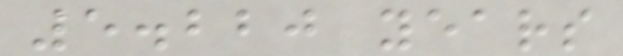5.220 years
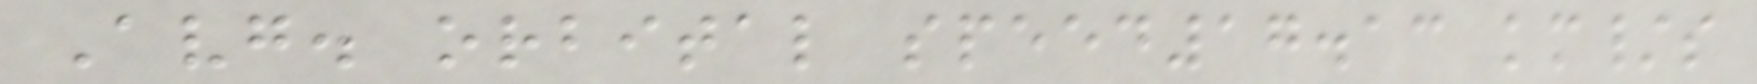Avg. orbital speed17.13 km/s
